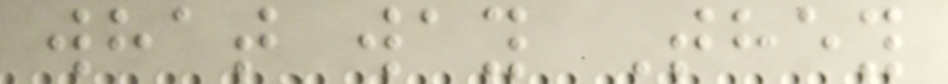what way They
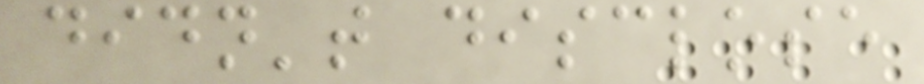didn't disclose
